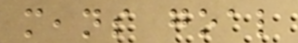means goal
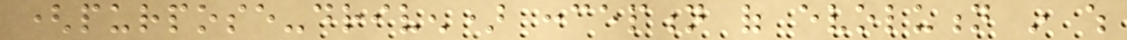(purpose-driven) conception of evolution in which
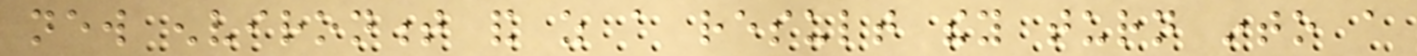new environment and as a result they turn into a
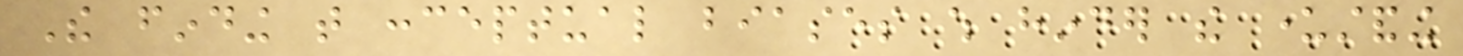The finding that conceptual biases which hinder the understanding
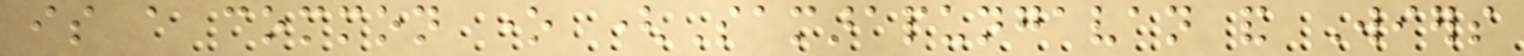is a common one (Samarapungavan and Wiers
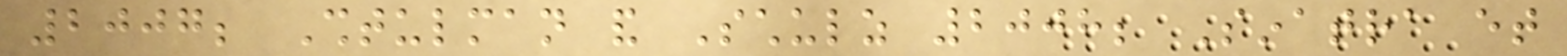2007; Shtulman and Schulz 2008; Sinatra et
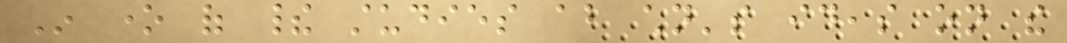In one of their studies about children's ideas on the
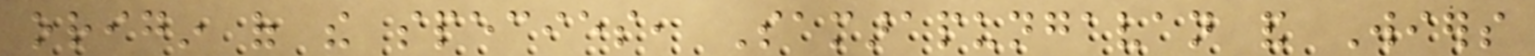origin of the species, Samarapungavan and Wiers
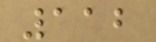112
